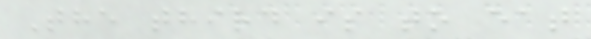The third is to eat
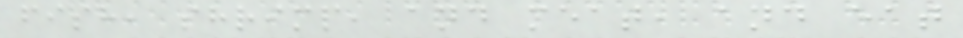fish, shrimp, and meat, and eat
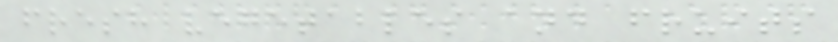fresh vegetables and fruits
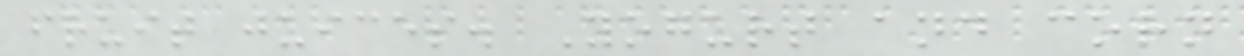fruit juices. Yogurt and corn
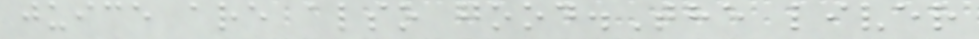juice are also good.The liver
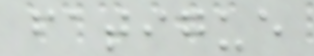fatigue
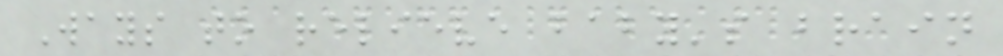Ways to relieve baby's brain
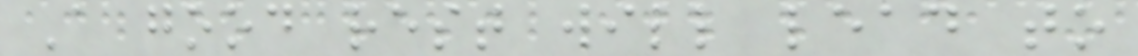A good rest will lead to
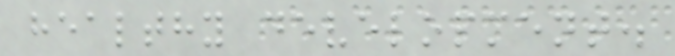healthy development.
